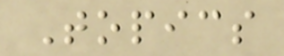Topics
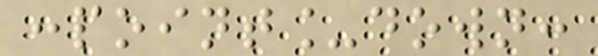:point_down:
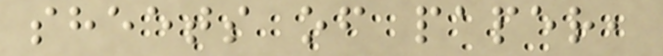sheets of paper,
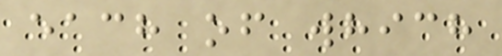each of which
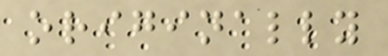originally
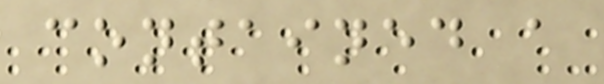contained a
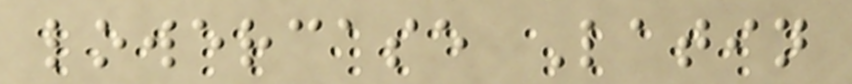lowercase Latin
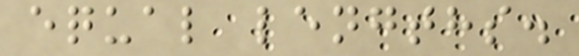equal lengths.
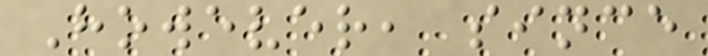However, since
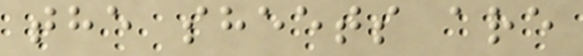the sheets are
